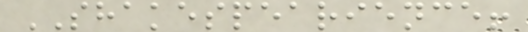SHAKESPEARIENCE!
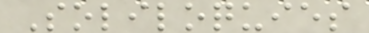Soliloquies
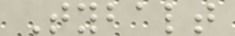Tybalt
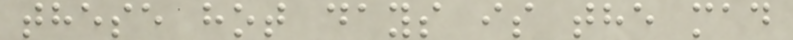these hot days is the mad
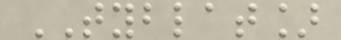TYBLAT]
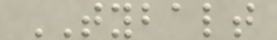TYBALT
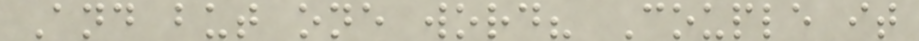And but one word? Couple it
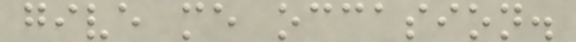give me occasion.
